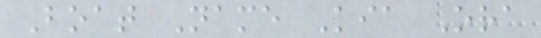Boat Name Kia Ora
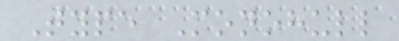Type Monohull
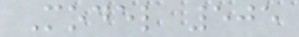Model 505
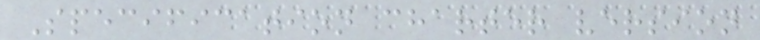Specification charter version
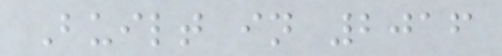Built in 2016
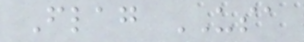Flag USA
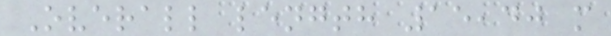Overall length 15,40 m
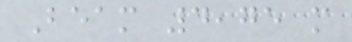Beam 4,75 m
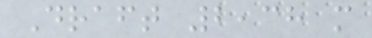Draft 2,38 m
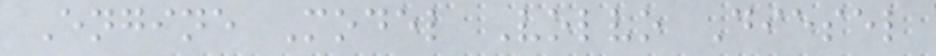Engine Model Volvo Diesel
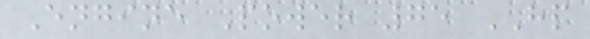Engine Power 75 HP
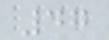47
